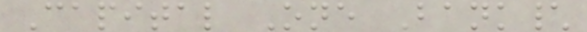Capital One Bank\
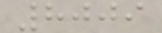8009
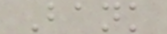Bank
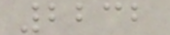2232
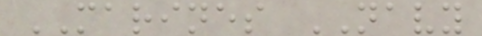MARINES NAVY
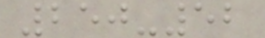250-52
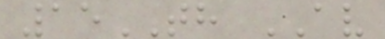15TH AV
